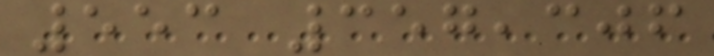553 357,306
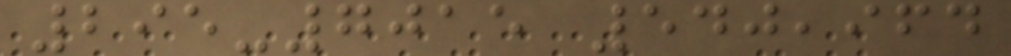295-7015 540,964
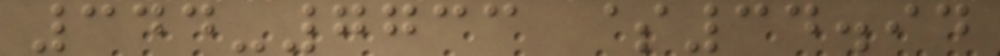344-7733 $34.94
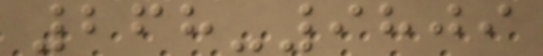268-9809
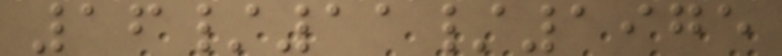16/11/1975
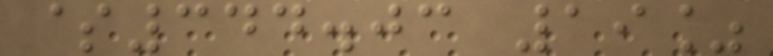$344.03 19%
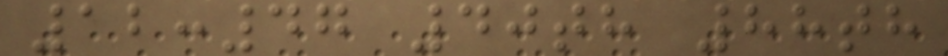12:47 40th 88th
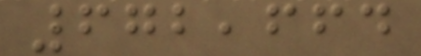672,664
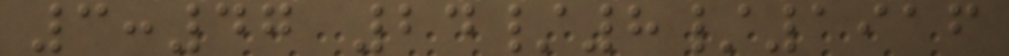3:47 24/8/1916
